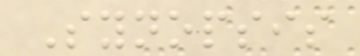Synopsis
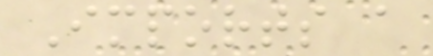Imports a
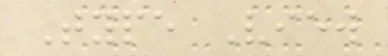Type View
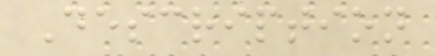Description
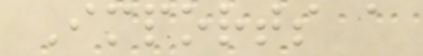Imports a
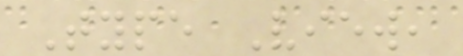Type View,
